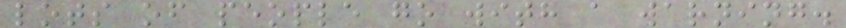lots of people go with a warning.
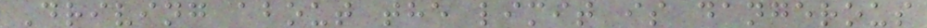Driving about the limit is dangerous
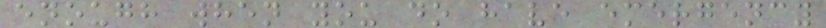enough when you do have emergency
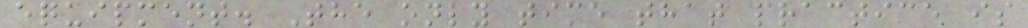equipment. The only time that practice is
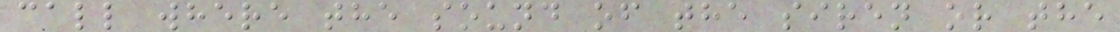call where the sound of the siren or the
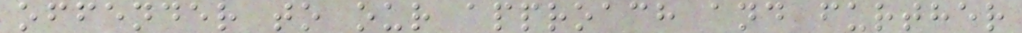offender to our approach and further
